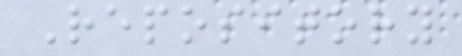Repository
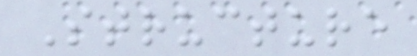Structure
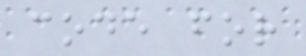code for
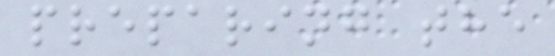preparing the
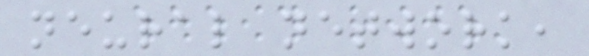neural network,
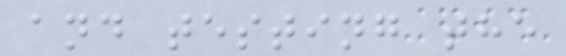and testing the
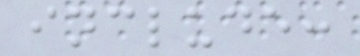include:
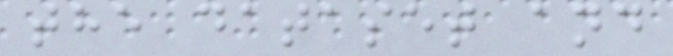the dataset and
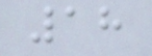18
